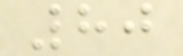80
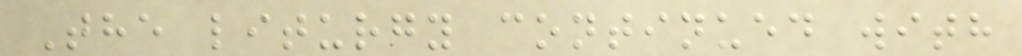The liturgy continued with
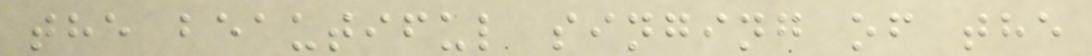the beautiful singing of the
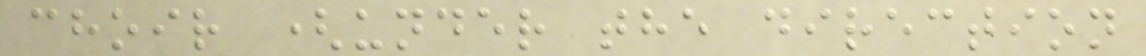choir (under the direction
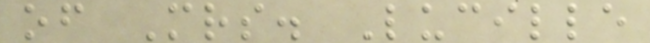of Mrs. Lucille
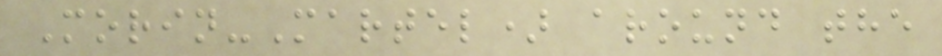Morin-Martel) around the
